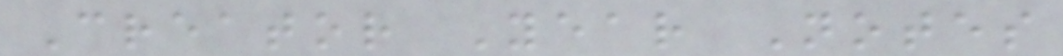Creator Year Notes
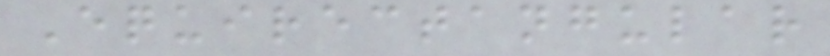Equirectangular
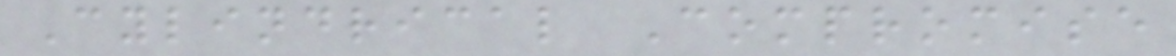Cylindrical Compromise
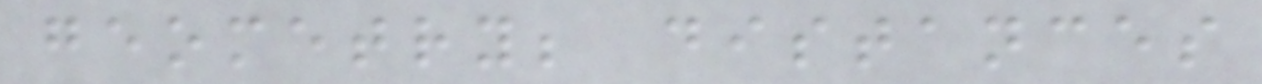geometry; distances
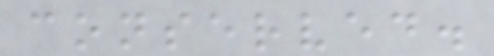conserved.
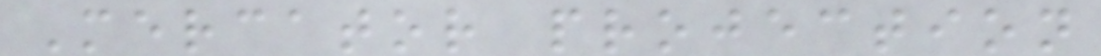Mercator projection
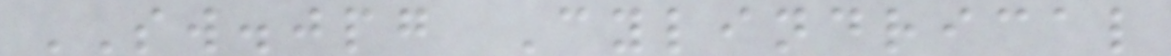SW.jpg Cylindrical
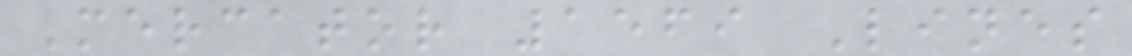Mercator 1569 Lines
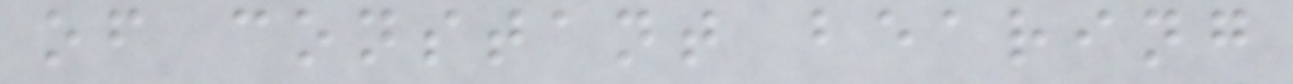of constant bearing
